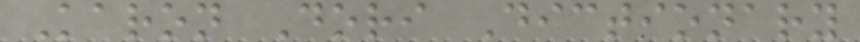Karon Dori Dictionary
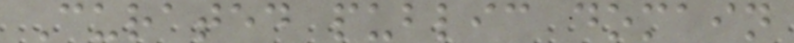Curated public domain
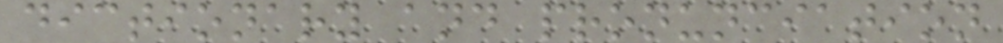dictionary and pronunciation
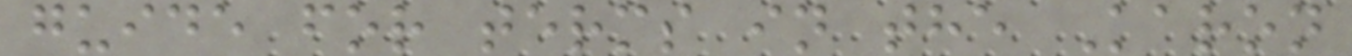guide for terms in the Karon
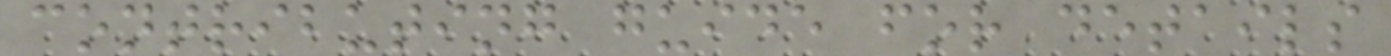contributing guide for details
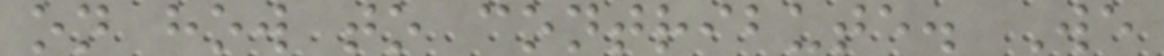on how to contribute. We
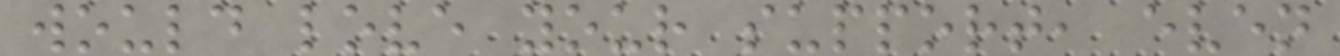would love your support, even
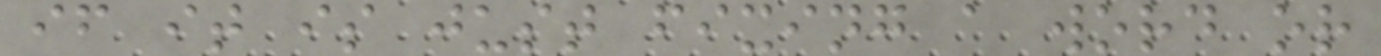if it is just fixing a word or
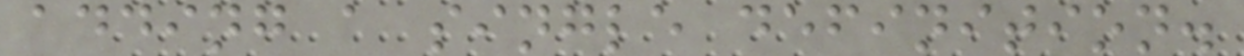adding a single definition.
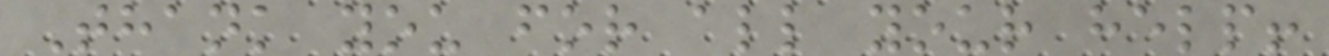Thank you for all your help!
